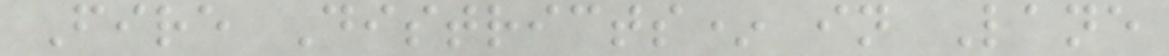Fire Districts* in Lane
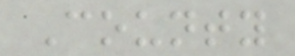County
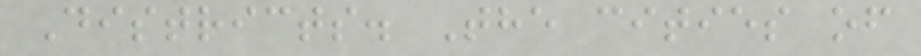Districts. The cities of
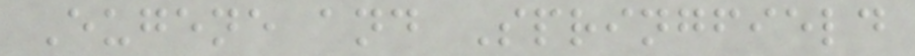Eugene and Springfield
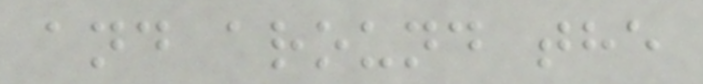and around the
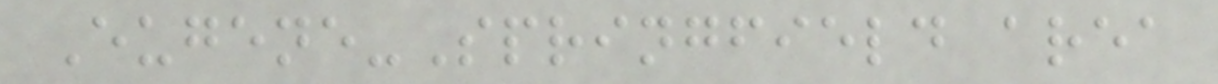Eugene-Springfield area
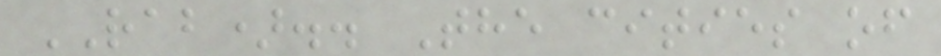RAB).. The cities of
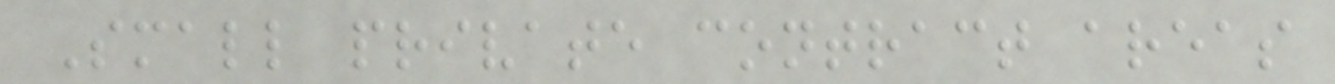Small private contract areas
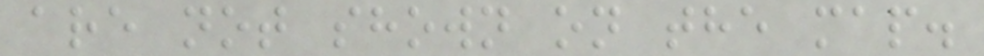are not shown on the map.
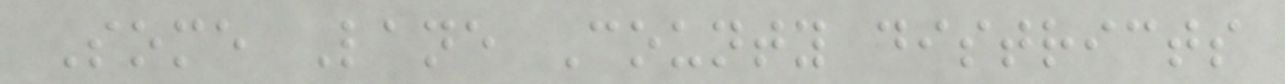Some Lane County districts
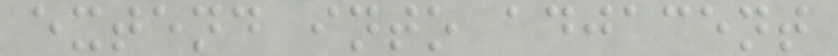extend into adjacent
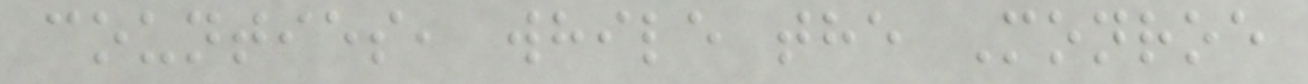counties, while the Monroe
